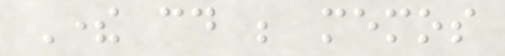There could be memos
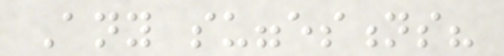Any suggestions?
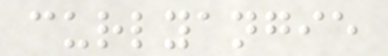curlyangie
